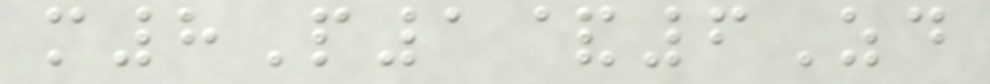m8P1&6Zd
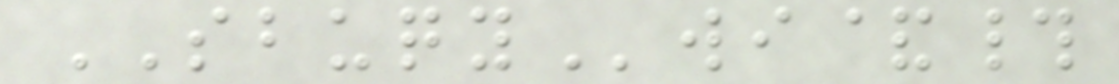SBUQYwi&#
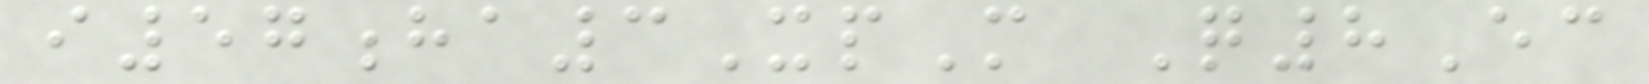i57ha3XpM Q8Ec
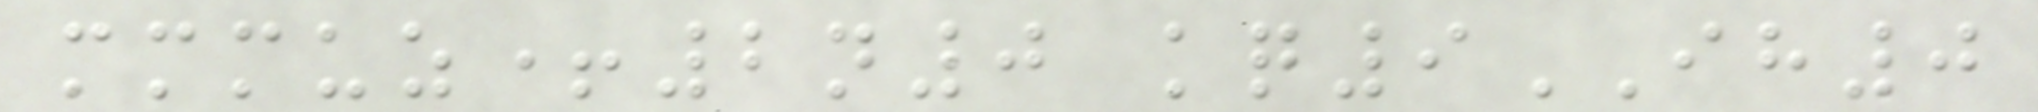mmmuz+2n0 kq9IH0
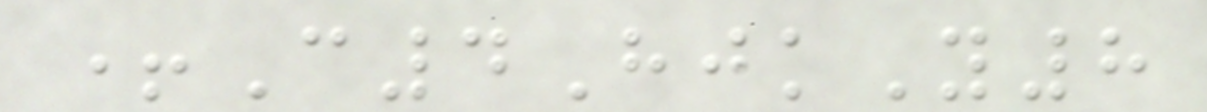+C4HjkY8
